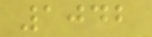1042
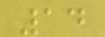14
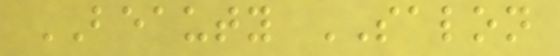BEAUTY SALON
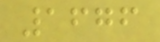1676
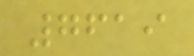7619
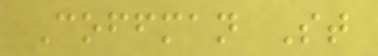Coffman St
